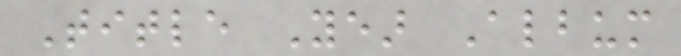Title Year Album
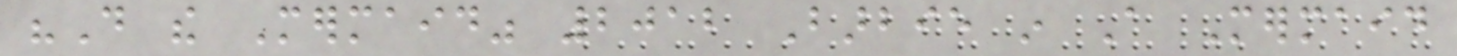"Do the Mermaid" 2012 Barbie in A Mermaid
